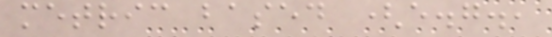metric based (e.g.,
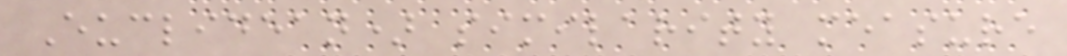Euclidean) similarity measure
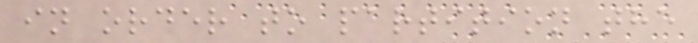in order to partition the
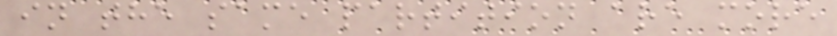in the same partition are more
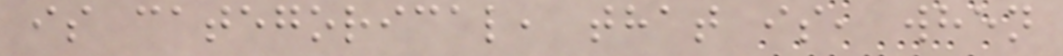is categorical, that is, when
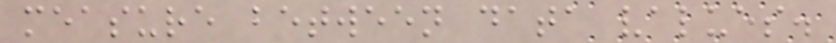measure between data values.
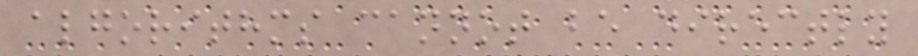algorithms cannot be directly
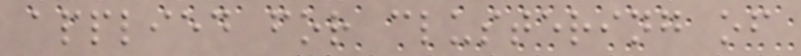applied for clustering of
